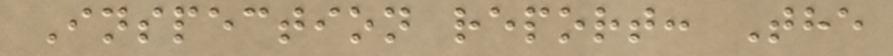Inspection report: The
